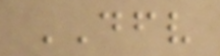DFV
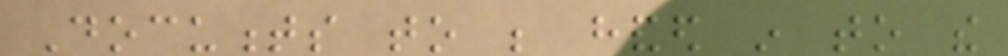Documents to be handed in to the
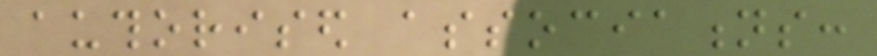authorised associations:
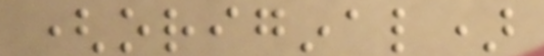(original)
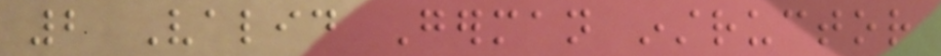2 Valid German instructor
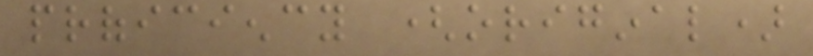proficiency (original)
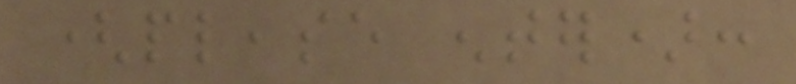(please enter):
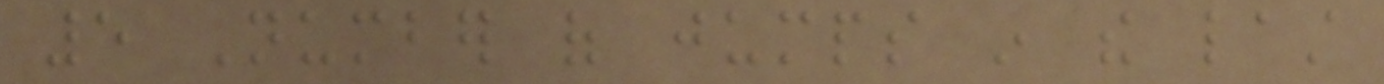5 Number of jumps in the last
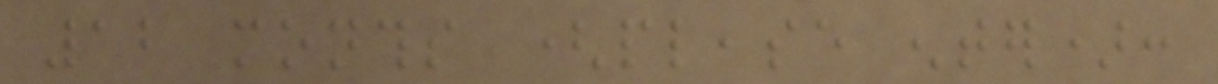12 months (please enter):
